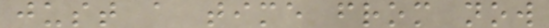just a time from now
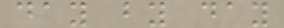day by day
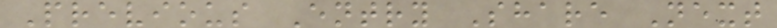Previous Entry Share Next
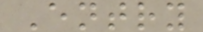Entry
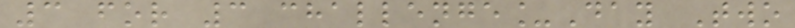3 for 3 challenge_Day Two
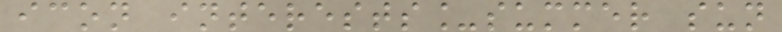icon interests_summer sun
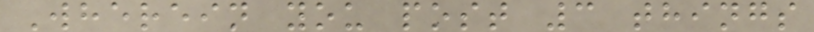Wherein you post 3 things
